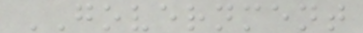GOVERNMENT
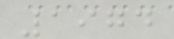1974
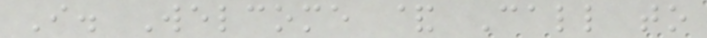I. Welcome & Call to
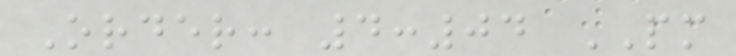Order: 4:04 PM
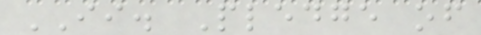II. Pledge of
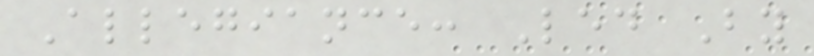Allegiance: Led By
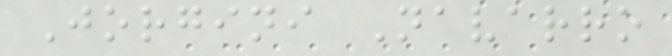Jorgini Navarro
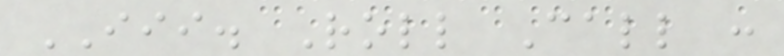III. Roll Call :
